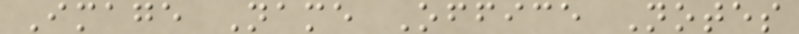Image Name Office Notes
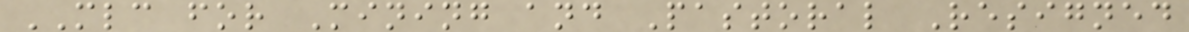MLC for Mining and Pastoral Resigned
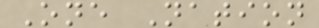One Nation
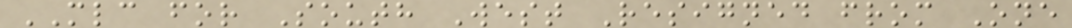MLC for South West Resigned from One
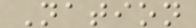Nation
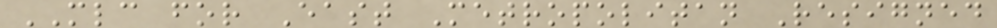MLC for East Metropolitan Resigned
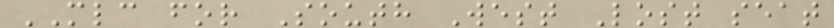MLC for South West Lost seat
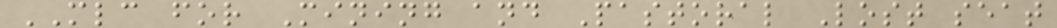MLC for Mining and Pastoral Lost seat
